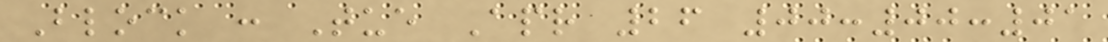Block : Tue Apr 26 00:00:01
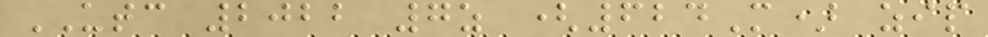UTC 2022 7z (624M) zip
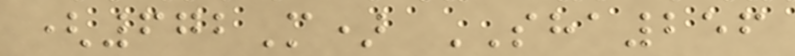(672M) SHA256
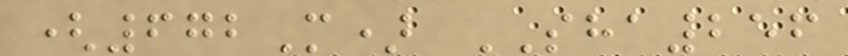(672M) SHA256
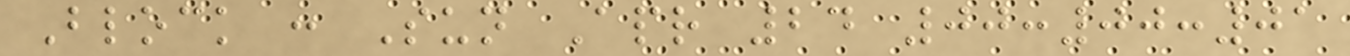Block : Sun Apr 24 00:00:01
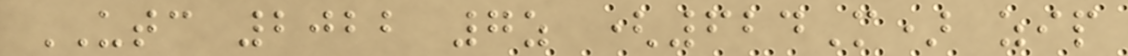UTC 2022 7z (624M) zip
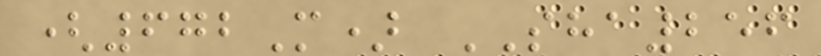(672M) SHA256
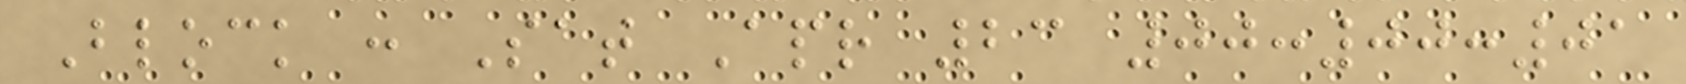Block : Sat Apr 23 00:00:01
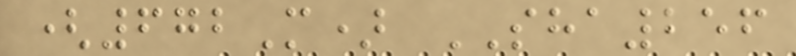(672M) SHA256
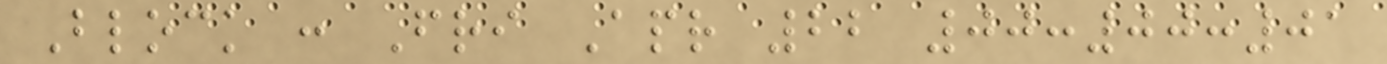Block : Fri Apr 22 00:00:01
